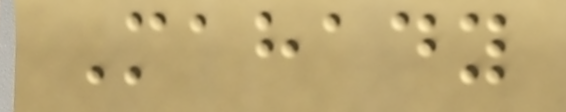Mahady
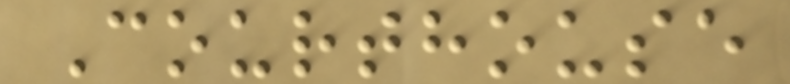Courthouse
